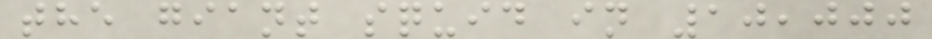the giant squid in 10,000
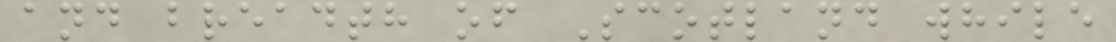and breadth of Scotland while
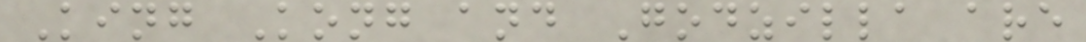King Kong and Godzilla are
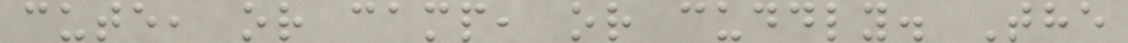cute, or camp, or cuddly. The
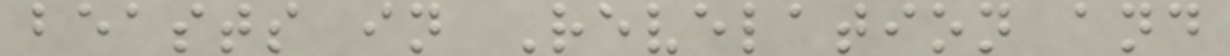beasts in Revelation and
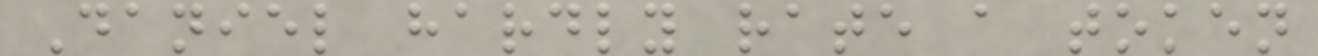Daniel hardly rate a token
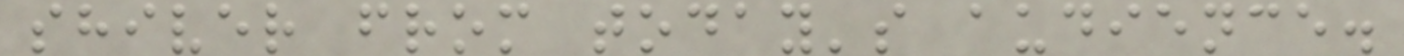shiver from today's audience.
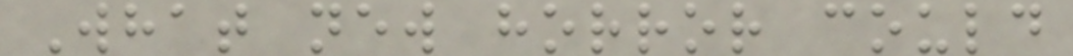What new horror could
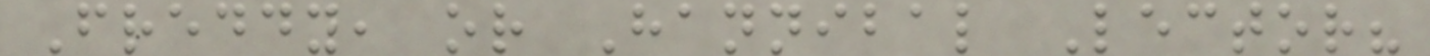Freddy, or Hannibal Lector?
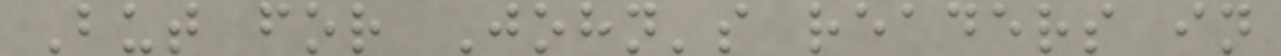But for John's readers in
